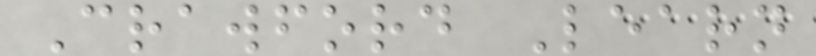Crawford Learn
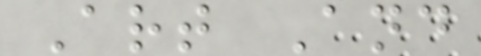Art And
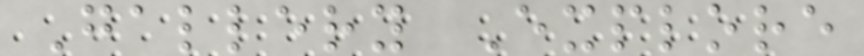Gallery Explore
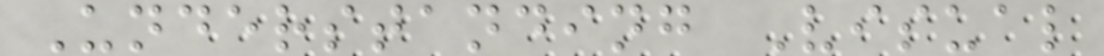Understanding Visual
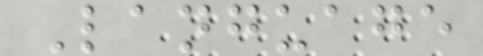Language
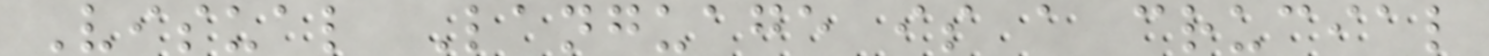Visual Language is a crucial
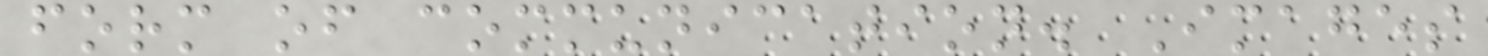form of communication. Images
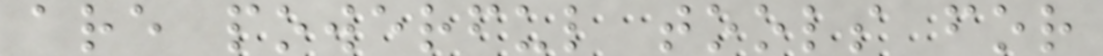are powerful tools for
